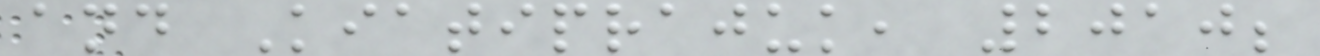and Kiatiprajuk, 2010;
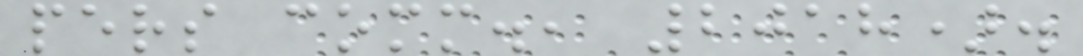pers comm., 2018).
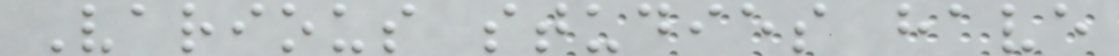Various studies have
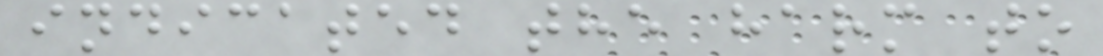indicated the harm to
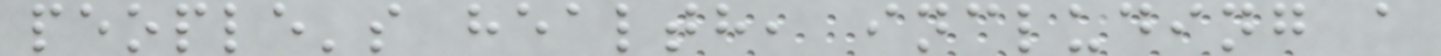people's health, including a
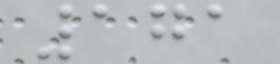171
